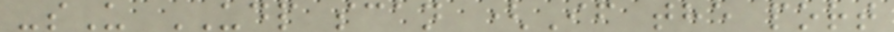-sU UDP scan (If the port
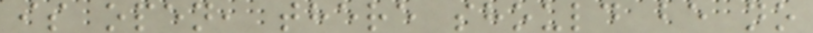is open, there should be no
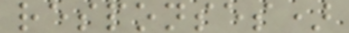responses)
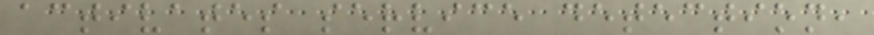activates service detection,
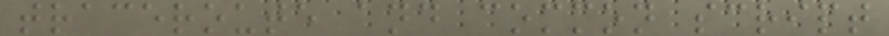traceroute and common script
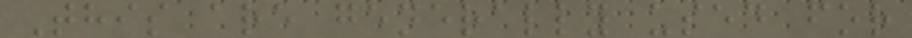This are generally used for
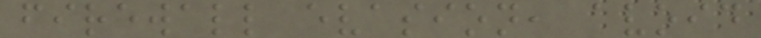firewall evasion, avoid
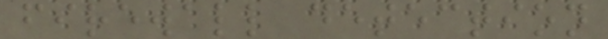firewall detection
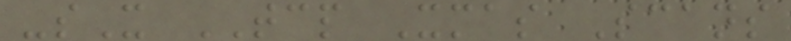-sX TCP Xmas Scans
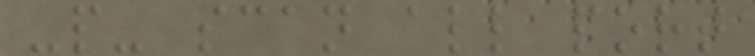-p- scan all port
